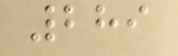289
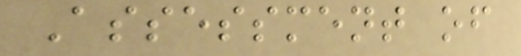Assessment of
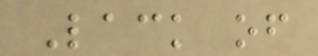Lack of
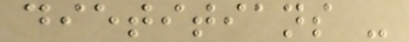dietitians -
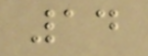14
